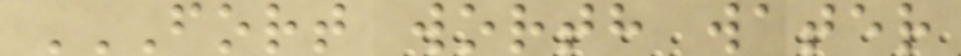FORT WORTH WATER
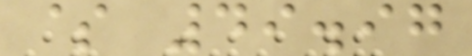$ 49.97
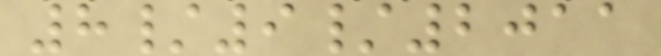8/9/2011
